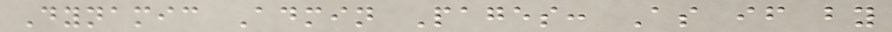Dynamic Admin Pages: As if by
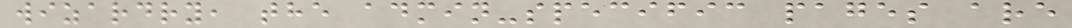wizardry, the admin-specific pages are
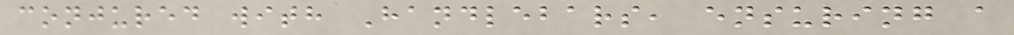conjured with Handlebars, ensuring a
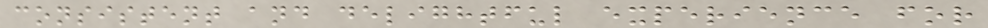consistent and delightful experience for
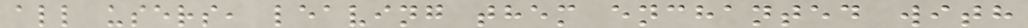all users, leaving them enchanted with
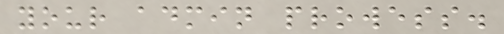your admin prowess.
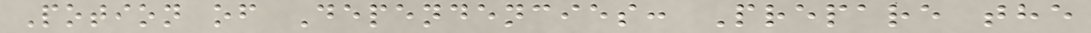Potion of Dependencies: Prepare the
